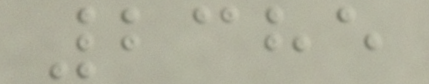2385
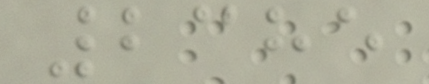2385
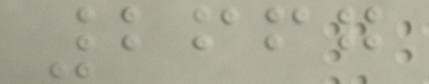2667
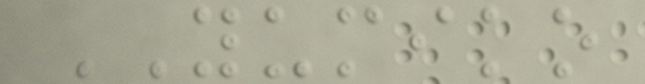YUMIKO
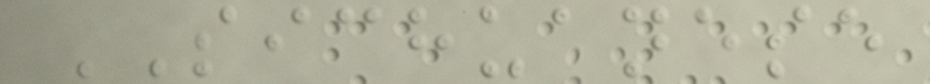SICHUANESE
